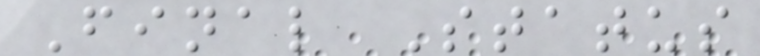Final Status
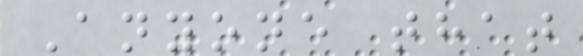Anyone that
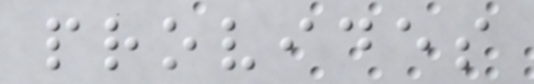provides
